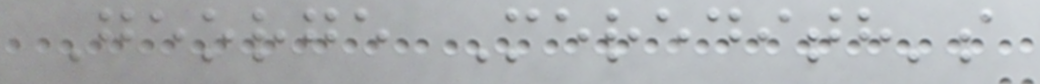George Meredith's
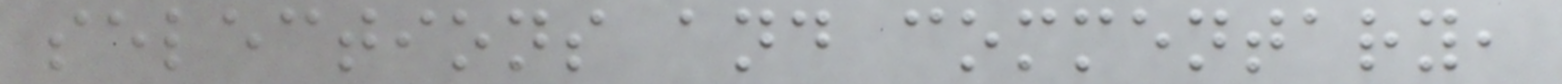selections and commentary,
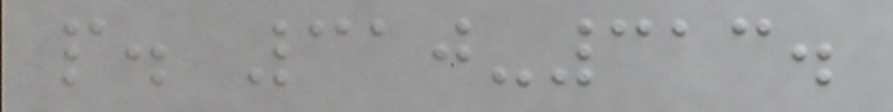p. 310-313.
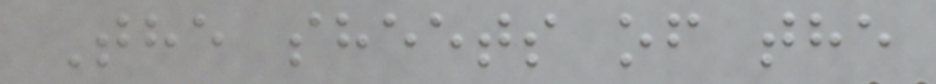The sheets of the
